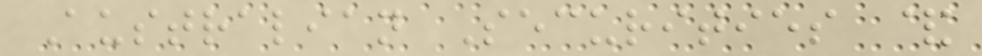Australian Securities &
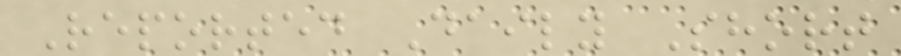Reported Daily Short
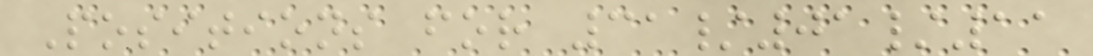Positions for 31/01/11
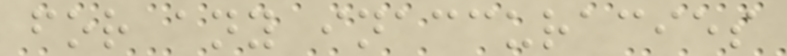for any inaccuracies
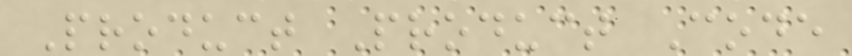Product Product Code
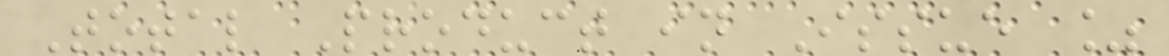Total Product in Issue %
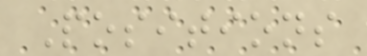Positions
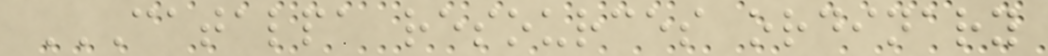CATALPA RESOURCES ORDINARY
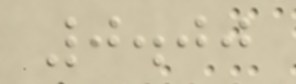0.00
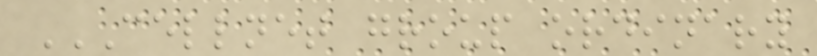CELLNET GROUP ORDINARY
